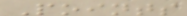Points
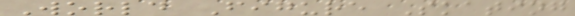World Figure Skating
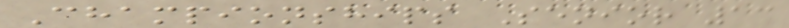Championships Senior 13
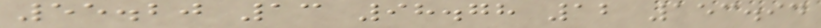55.20 13 98.78 12 153.94
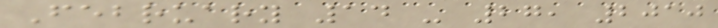February 14 - 27, 2010
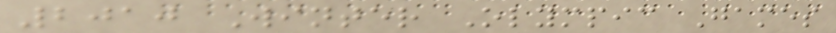2010 Winter Olympic Games
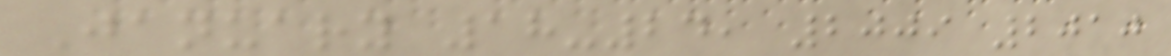January 18-24, 2009 2010
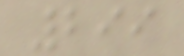299
